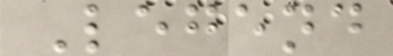Legend
